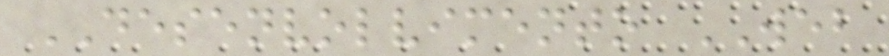DESENVOLVIMENTO WEB
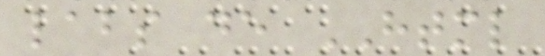labs de HTML
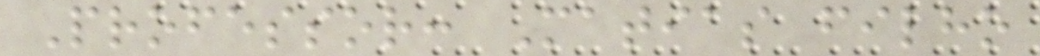Professor: Matias filho
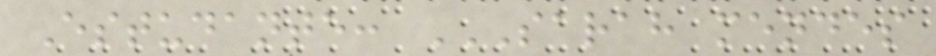Estudante: SARAH MENDES
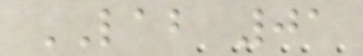LAB 01
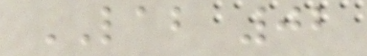LAB 02
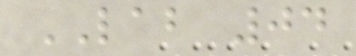LAB 04
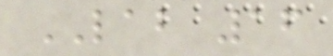LAB 16
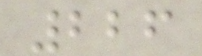226
